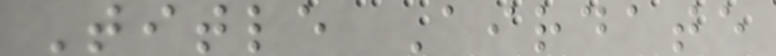Title Airdate
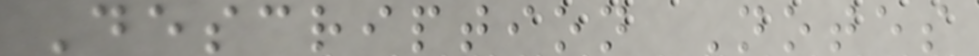Description Notes
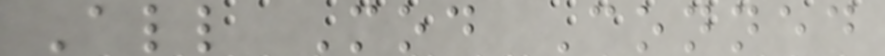All Mod Conned
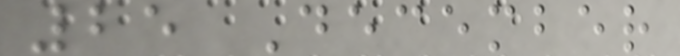25 December
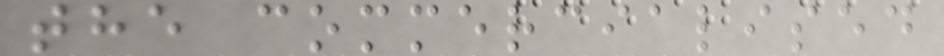the commercialised
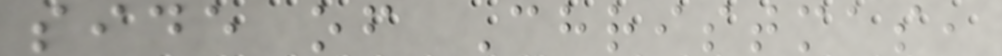side of Christmas,
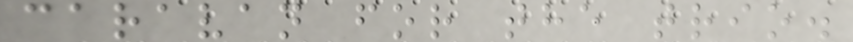caravan for the trio.
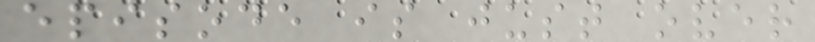episode is just over
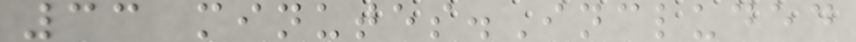33 minutes.Included
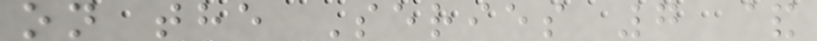on the Series 7 &
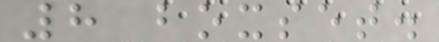8 boxset.
